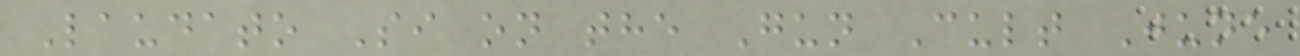Laudato Si on the Gun Cult June
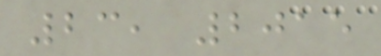23, 2015
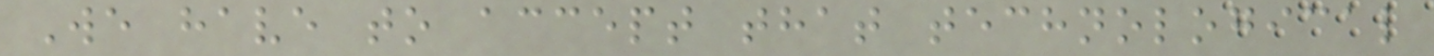We have to accept that technological
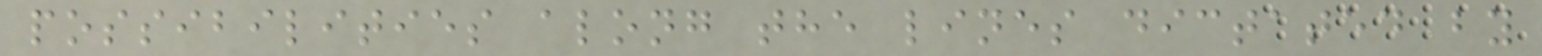possibilities along the lines dictated by
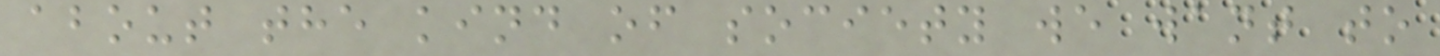about the kind of society we want to
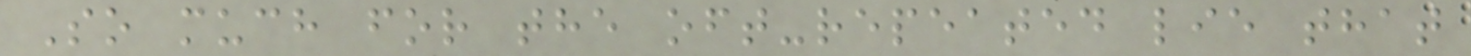So much for the oft-repeated lie that
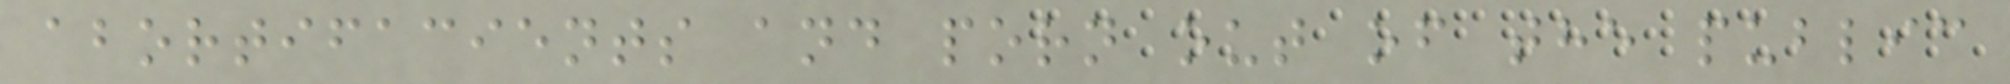abortifacients and porn out of the public
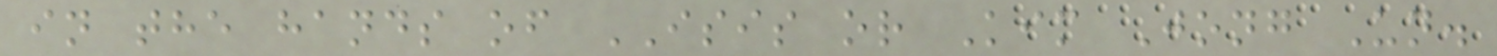in the hands of ISIS or Kim Jong Un.
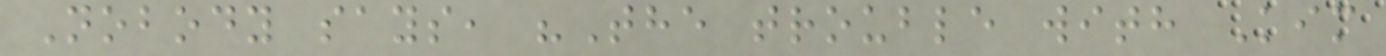Nobody says, "The trouble with Kim
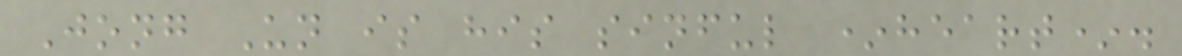Jong Un is his sinful *heart*.
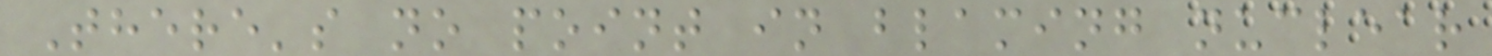There's no point in blaming nuclear
